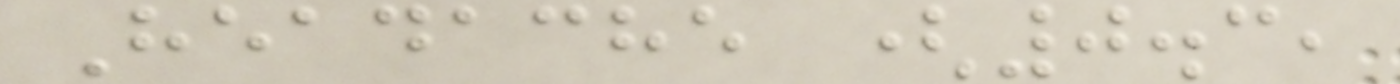Headache (0.3,
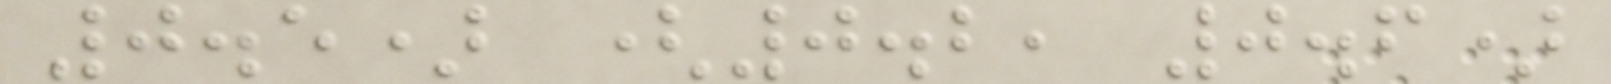0.5) (0.2, 0.6)
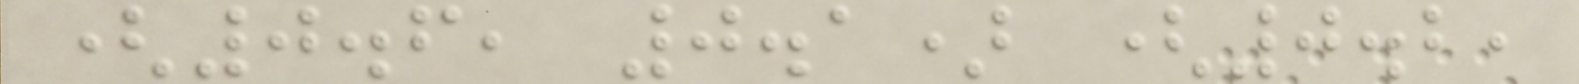(0.6, 0.1) (0.2,
